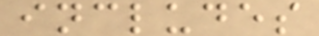includes
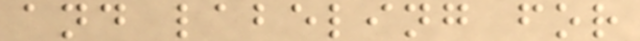and labeling for
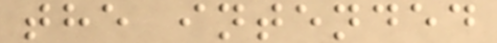the intended
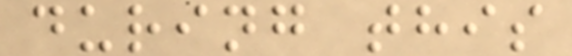during this
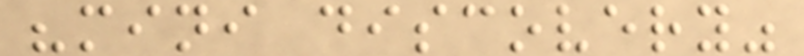"mini discovery"
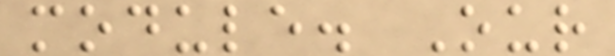module. Our
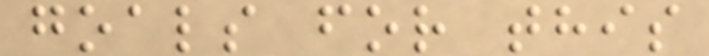goals for this
